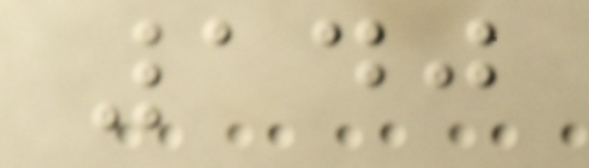140
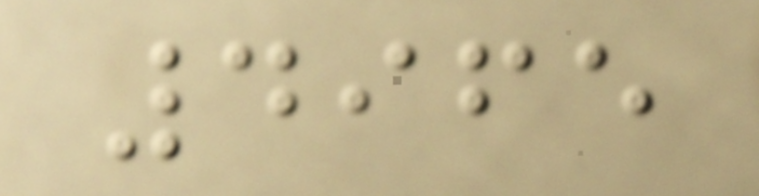4965
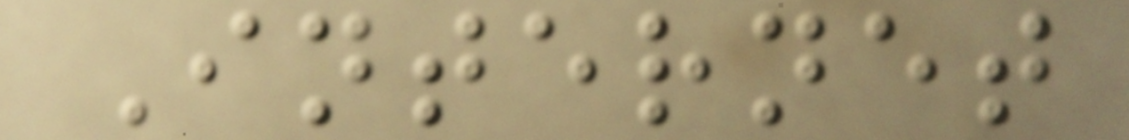Internet
